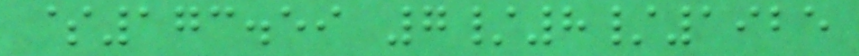$173.59 7/8/1925
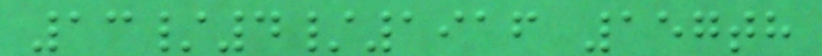13/4/1916 157th
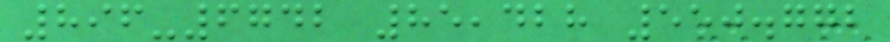896-6742 85,428 550.772
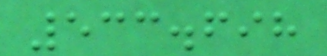533.698
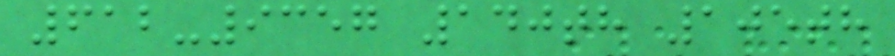612-9357 140th 105th
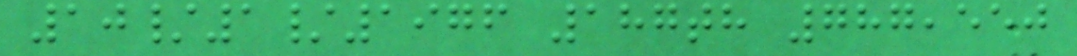10/1/1976 187th 787,550
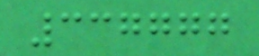337777
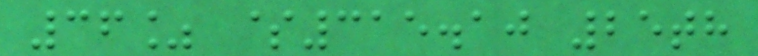36% $315.10 25th
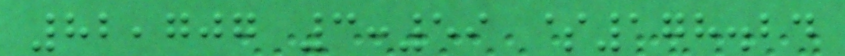82,707 3:59 $178.24
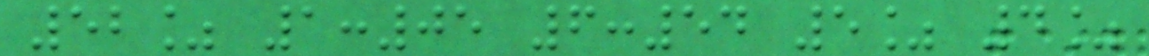52% 1:05 6:54 5% 4%
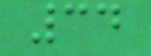34
